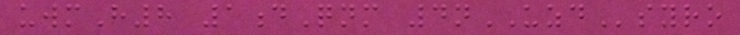uwmH8 1dQnm 4nUZDsyro
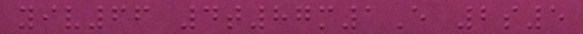yiv66 4t87m1E 2s5
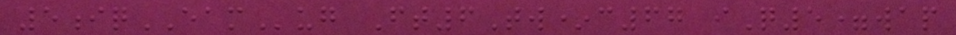5iqEAMug Ft6Tw*c67 iQ5=wap
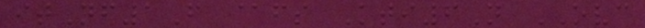itNf1F @fs Kti6N OVC
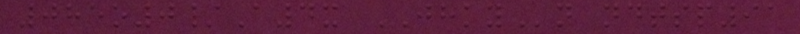085o0/A4x JHKYn ndtsp91
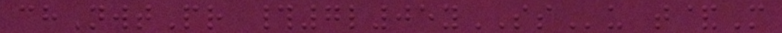chNwtPr #7l05ySSu t&M
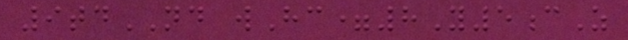9tdND wHc=8Y5cZ
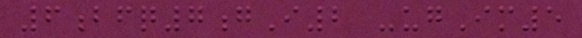6bfq7gI2 -ugIm5
